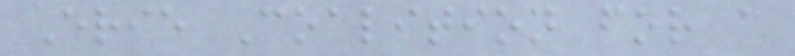Erie Coalition for a
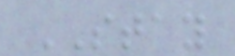STAY
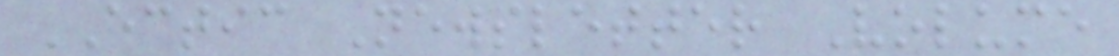ECTIC Newsletter Volume
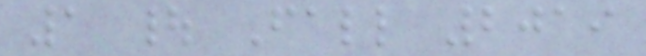1 | Fall 2019
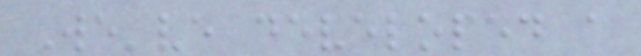We've developed a
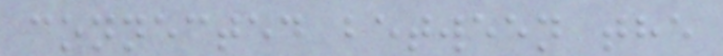connected between the
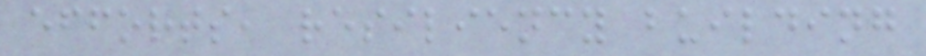efforts, resiliency building
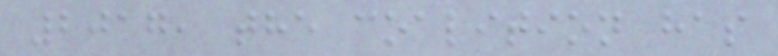2017, the coalition has
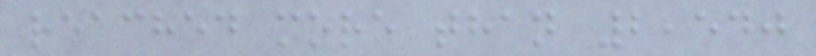reached more than 2,540
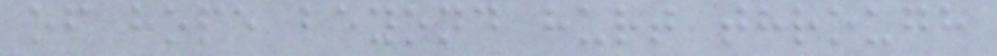of hope beyond hurt through
